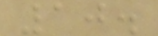10.
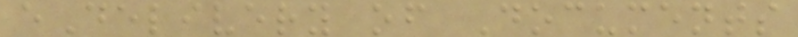eDelivery of Documents
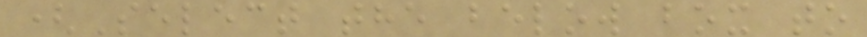(Select the below box to
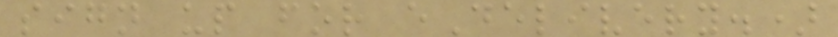sign up for eDelivery.)
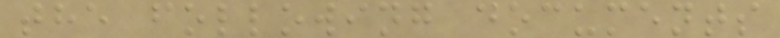the following documents
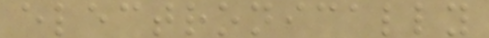electronically
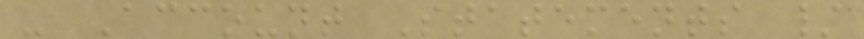- Account Statements /
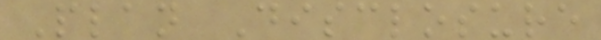Plan Disclosure
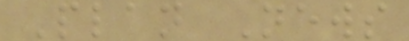Plan News
